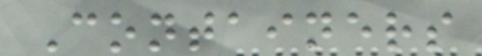Containers
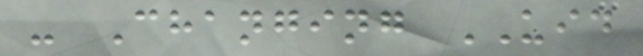- Changing UID
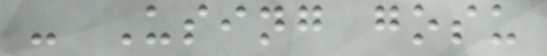- Using gosu
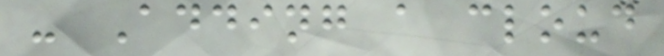- Adding a cloud
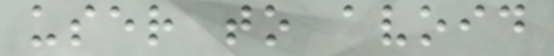user to avoid
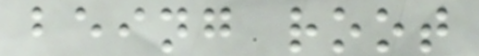being root
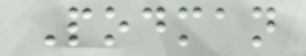Podman
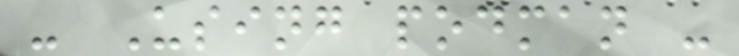- Using podman -
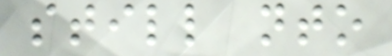still nto
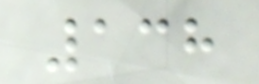138
